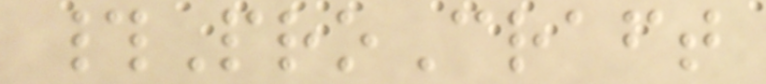#ProCraft
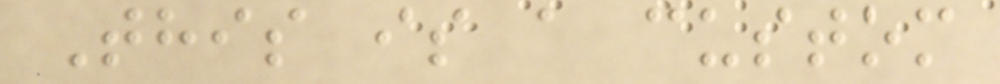This is a custom
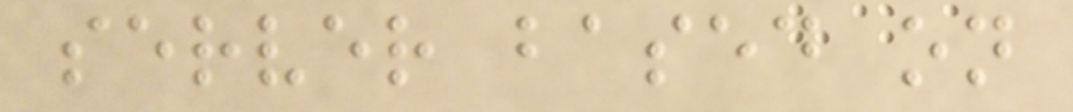server based on
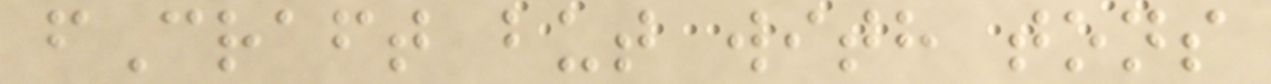fCraft but with tons
